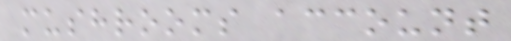mushrooms account
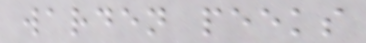warden peeks
